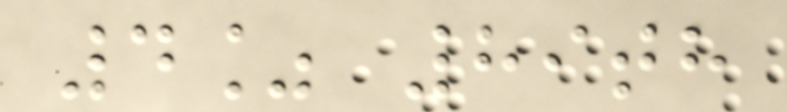4% 89th
